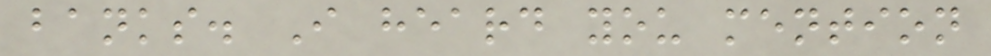banks. I heard you mention
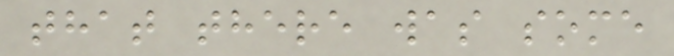that there was some
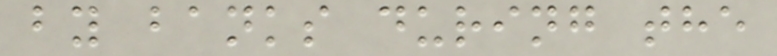by banks during the
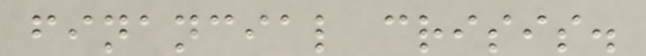financial crisis.
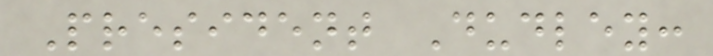President Dudley:
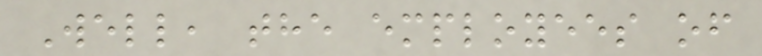Well, the employees of
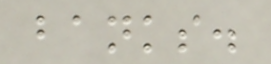banks.
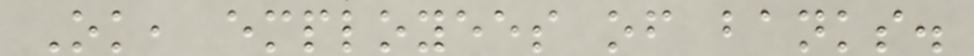Ok, employees of banks.
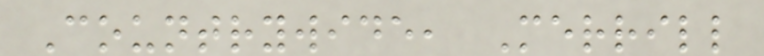Countrywide, Merrill
